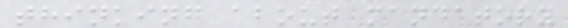thinking about mandatory
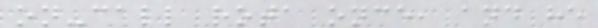on-call rota once, and he
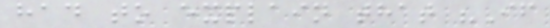had to explain that "If
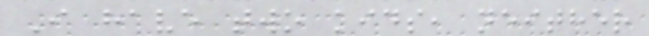I have two kids, neither
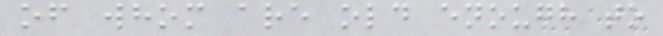of whom are old enough to
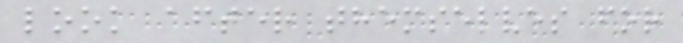look after themselves for
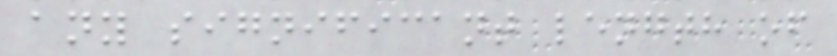any significant length of
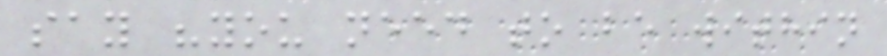say "you need to be within
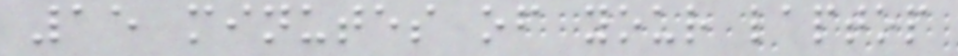15 minutes of your laptop
